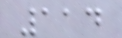114
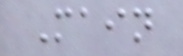Main
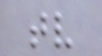tv
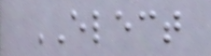ELECT
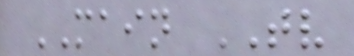MAIN TV
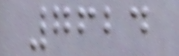7624
